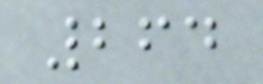264
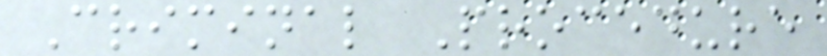Criminal Procedure
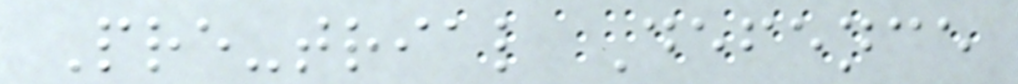Pre-trial Defence
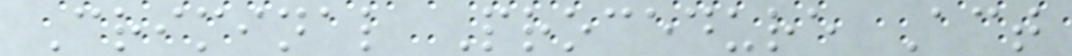Criminal Procedure Act
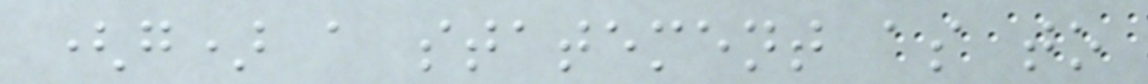(g) a statement as to
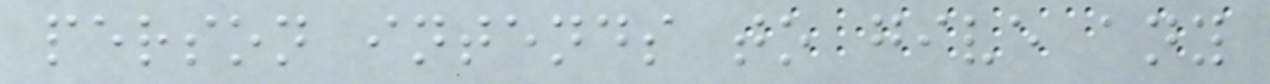person intends to give any
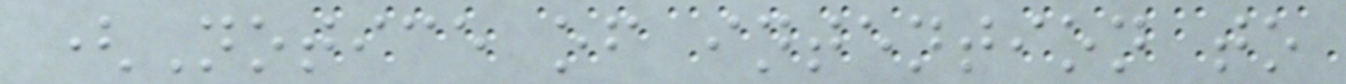(Notice of intention to
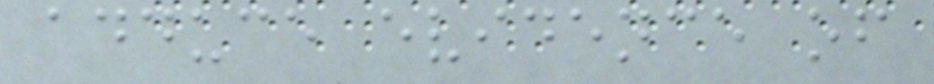adduce evidence of
